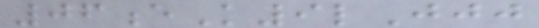06eK9lJjj
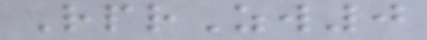RprZw0
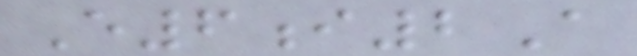E6i2A
